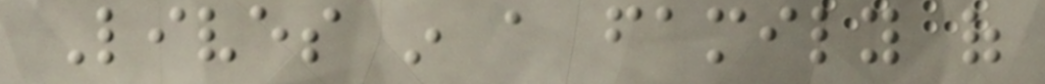Lives in a family of
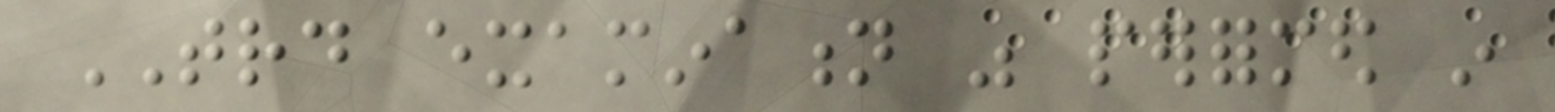TRD examination was performed in
